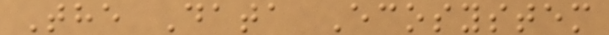The Data Ecosystem
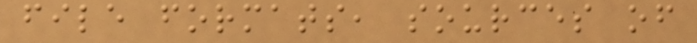file formats, sources of
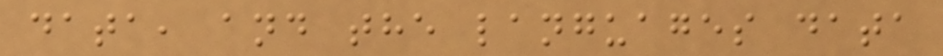data, and the languages data
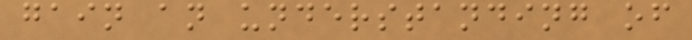gain an understanding of
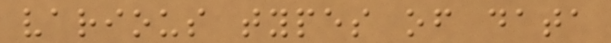various types of data
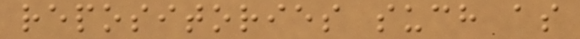repositories such as
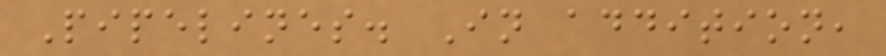Pipelines. In addition,
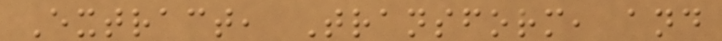Extract, Transform, and
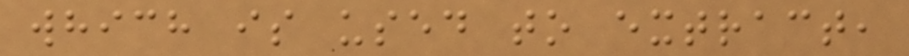which is used to extract,
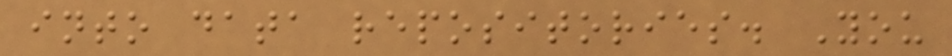into data repositories. You
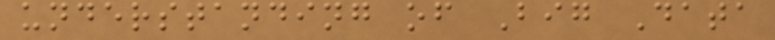understanding of Big Data
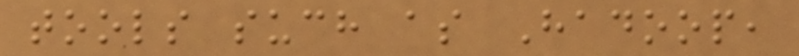tools such as Hadoop,
